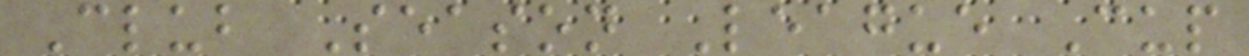Club Season League Cup
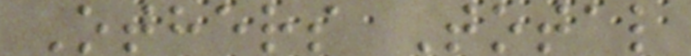Others Total
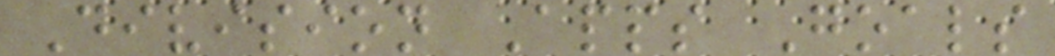Division Apps Goals
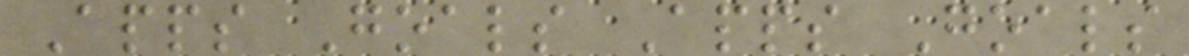Apps Goals Apps Goals
